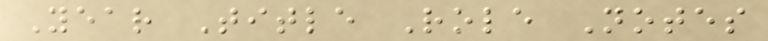Year Title Role Notes
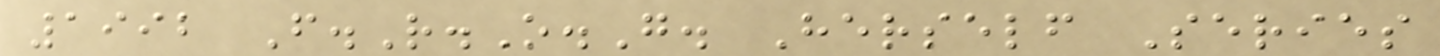1992 F.R.O.G. Herself Series
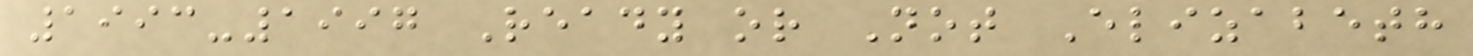1993-1997 Ready or Not Elizabeth
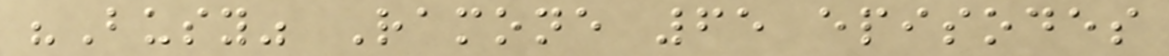"Busy" Ramone 65 episodes
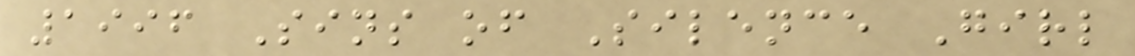1996 Sins of Silence Girl
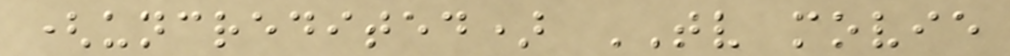(uncredited) TV movie
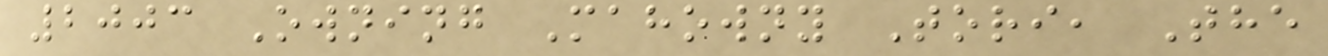2003 Owning Mahowny Tori, The
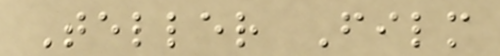Teller Film
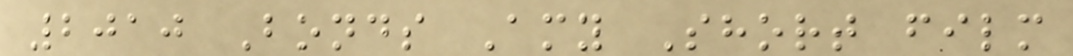2010 Bonds Amy Short film
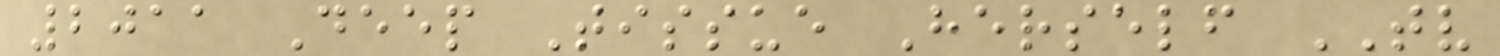2011 Deep Tissue Herself TV
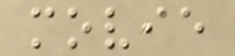movie
